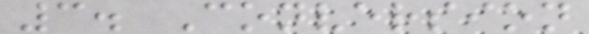3. Conversion
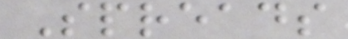Spreads
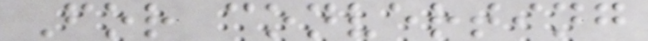For converting
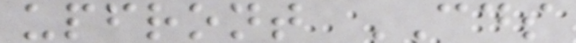upfront CDS
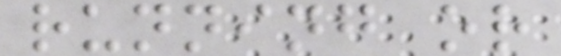running or
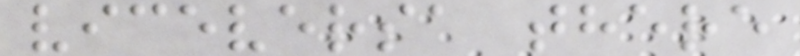viceversa there
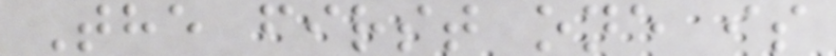The first one is
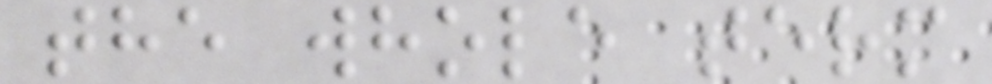the whole term
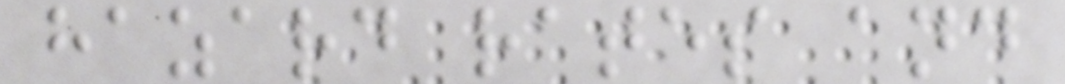hazard rates and
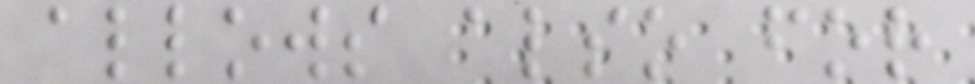allows also for
